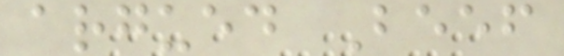argued Beef
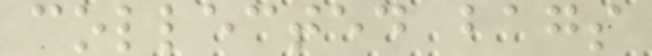collected bags
